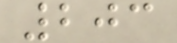203
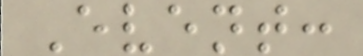Event:
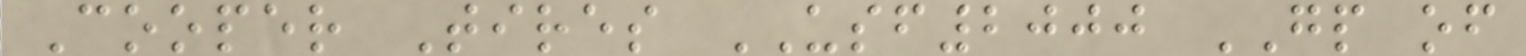Cooper Tires USF2000 GP of
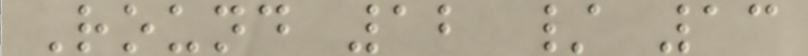Round 12 / 13
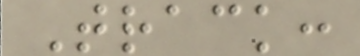Track:
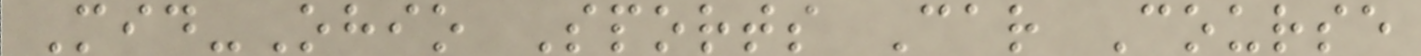Mid-Ohio Sports Car Course
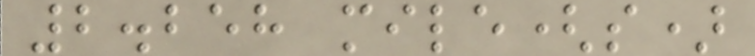2.258 mile(s)
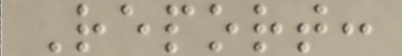Report:
